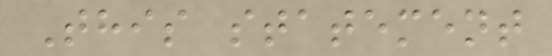This statement
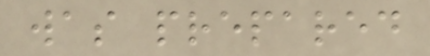was prepared
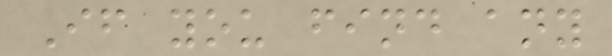If you find any
